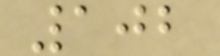102
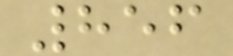856
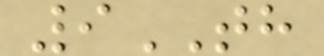9TH
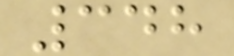348
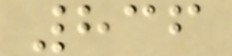836
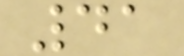41
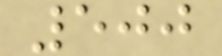500
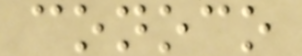conoco
